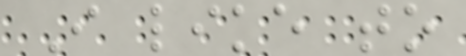I like to
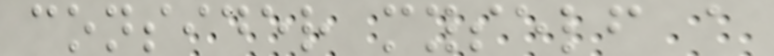consider myself a
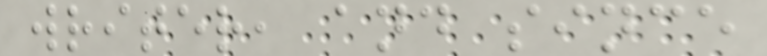writer, and since
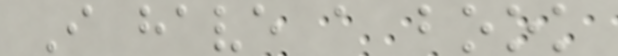I have a book
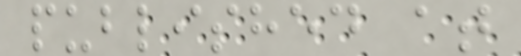published at
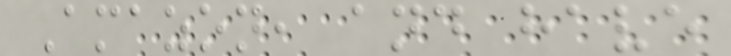Amazon, and have
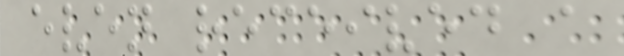even received a
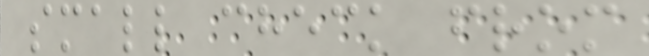small check from
